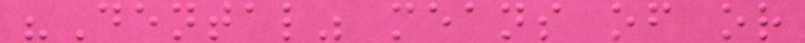"Dental" means of or
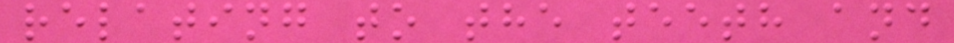relating to the teeth and
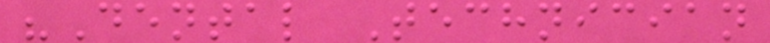"Dental Technician
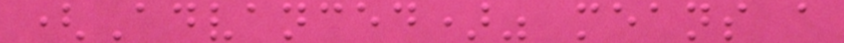(Advanced)" means a
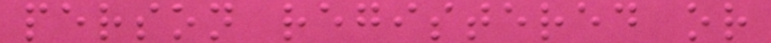person registered or
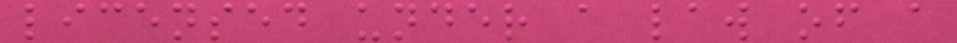licensed under a law of a
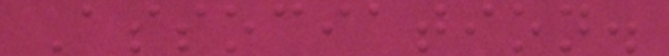Association.
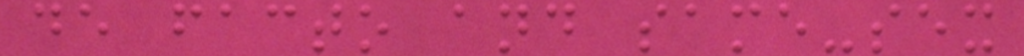de facto and same-sex
